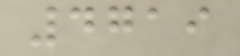4719
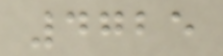4725
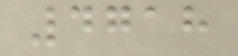4718
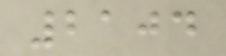2104
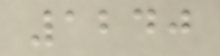1240
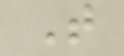T
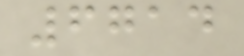6714
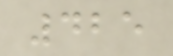425
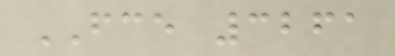FCE 3261
